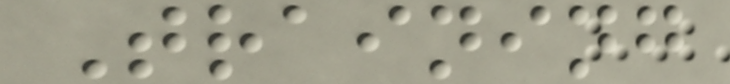Training
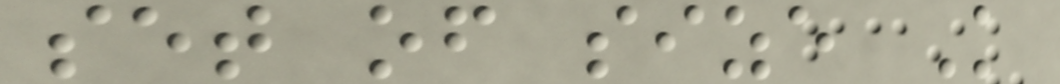set of size K
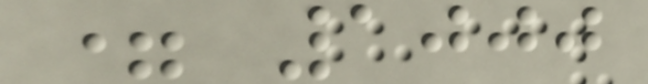= 1000
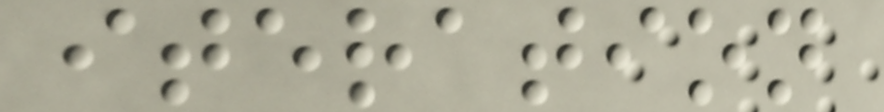iteration
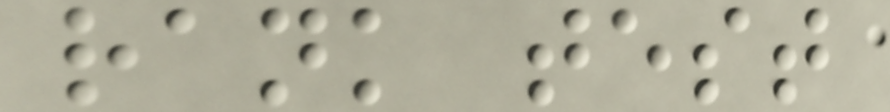rank test
